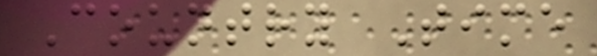Country Time
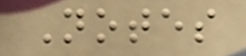Notes
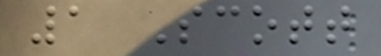1 Scott
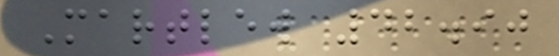Martlew 42.90
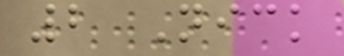2 Nick
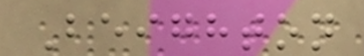Beighton
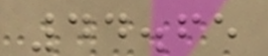44.65
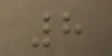8
